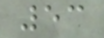53
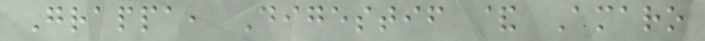Grappa, Digestif & Amaro
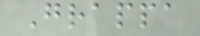Grappa
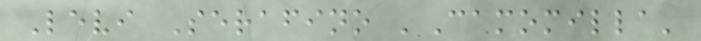Levi Serafino 'Camomilla'
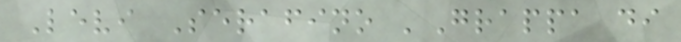Levi Serafino 'Grappa di
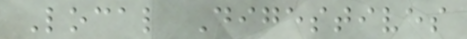Local Digestives
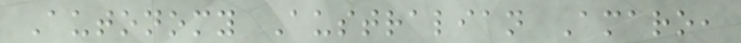Autonomy Australian Amaro,
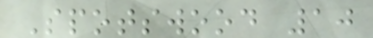Spotswood 10
